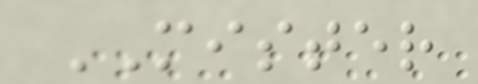MISTER
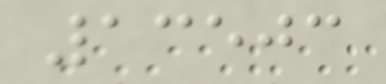13503
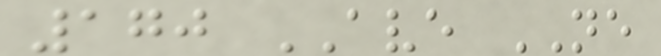170 AVE NE
